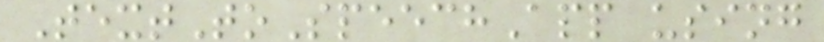TextToSpeechApp using
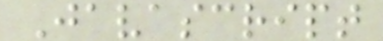Javascript
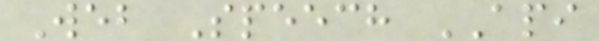Web Speech API
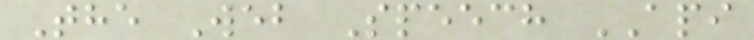The Web Speech API
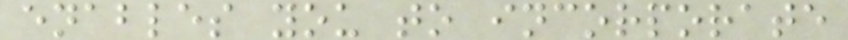enables you to incorporate
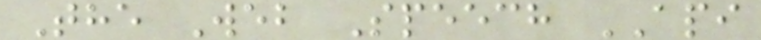The Web Speech API
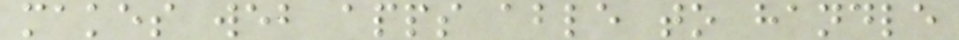makes web apps able to handle
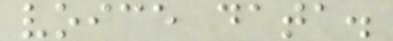voice data.
